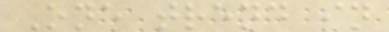One trend in
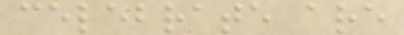celebrate are
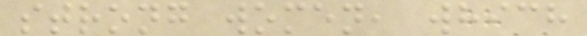strong women, which
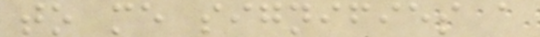to me signifies a
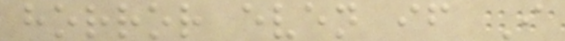horror even if I
